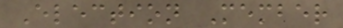Election Member
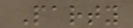Party
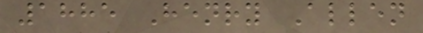1885 Henry Allen
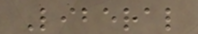Liberal
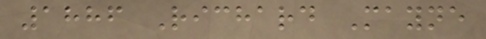1886 Richard Mayne
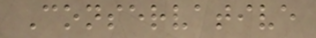Conservative
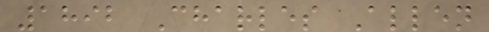1892 Charles Allen
